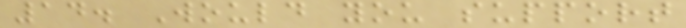14. Would you support
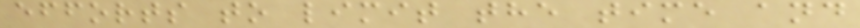efforts to limit the time and
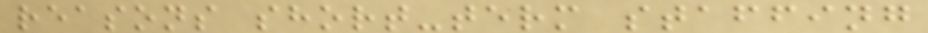reasons short-term staffing
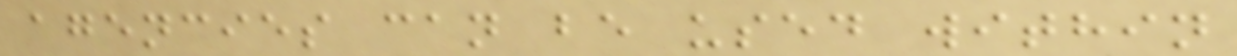agencies can be used within
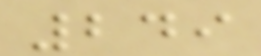249
